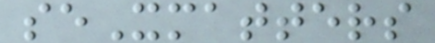seXmatters
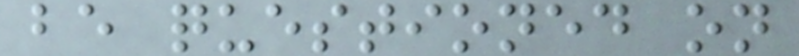be questioned on
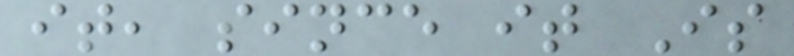it, since it Is
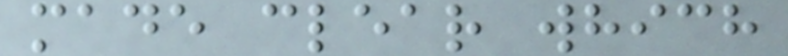made clear which
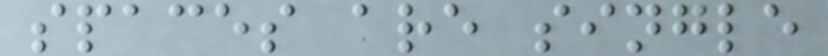spaces are single
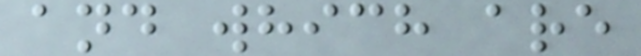and which are
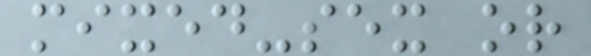mixed-sex or
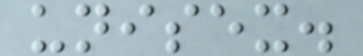unisex.
